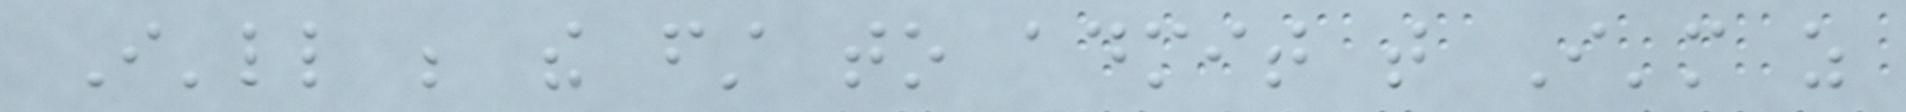I'll be the first to admit that I'm as
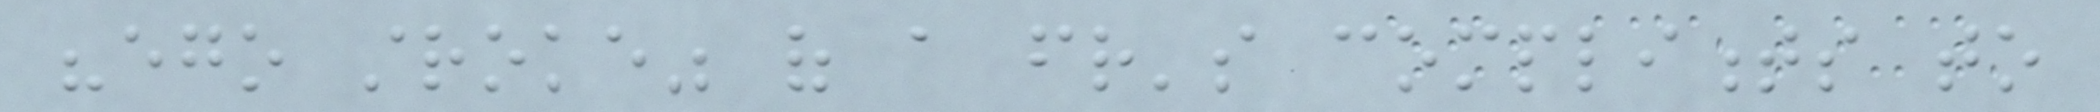"ego stroke" of a friend's compliments to
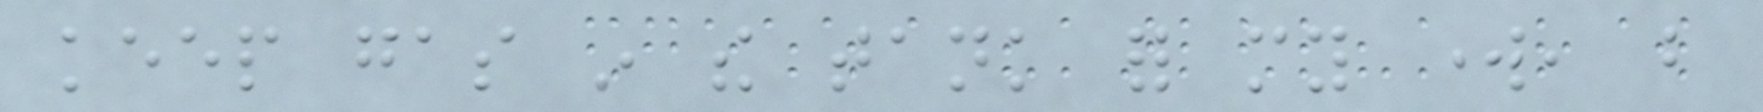keep gas in the tank for my work, but
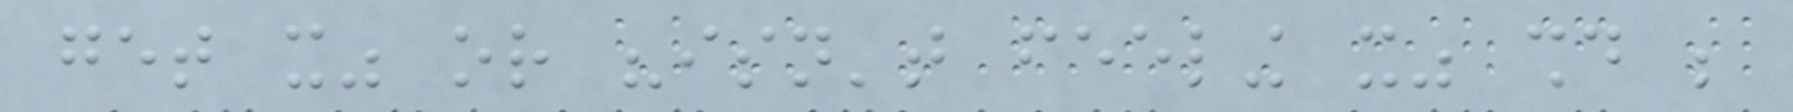get it" or "isn't feeling it" should be
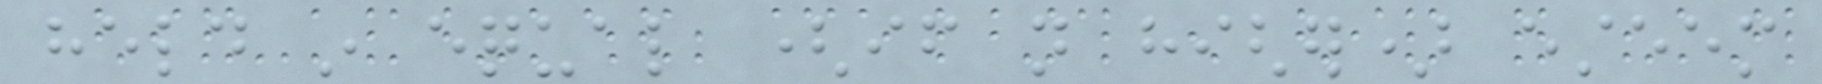held in equal (if not higher) esteem
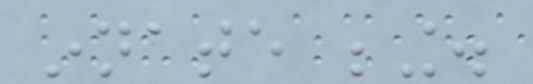innate being.
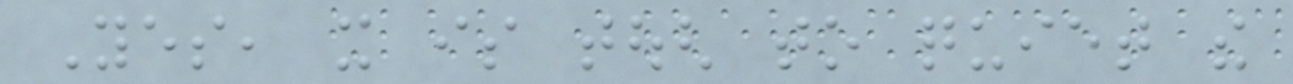Yes, it is tough to quiet the
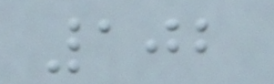102
